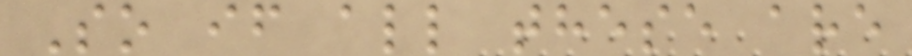So if all these are
